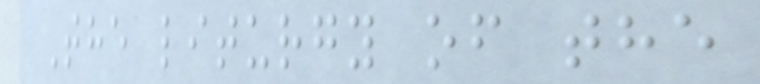The liturgy of the
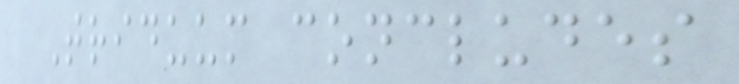Triduum concludes
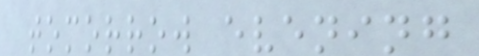tomorrow evening
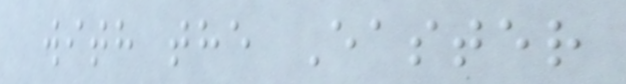with the Easter
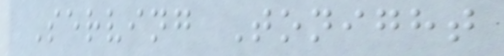Serving Tonight
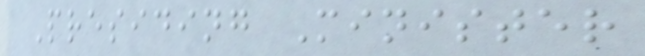Presiding Minister
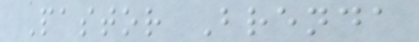Pastor Brenda
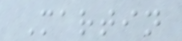Martin
